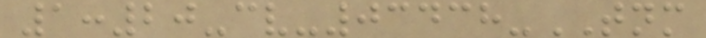1:20-cv-03438-TNM
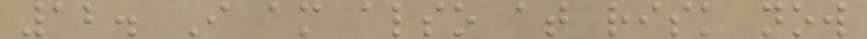12. I am also at risk now
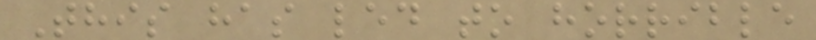This has led to horrible
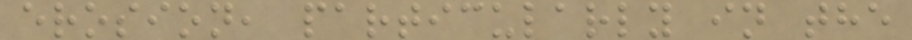erosion, particularly in the
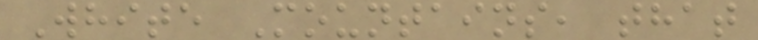White Mountains, that
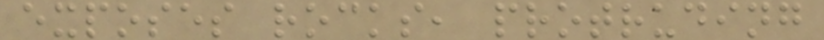exposes rocks, protruding
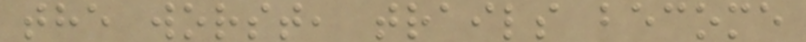the worst, trails become
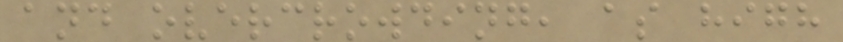and overcrowding, as high
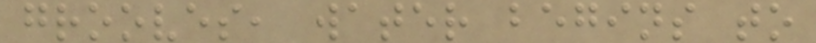grooves, water begins to
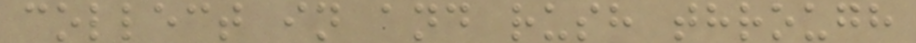collect in and rush through
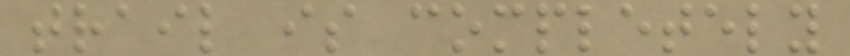trail is completely
